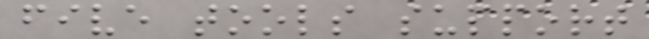five tools support
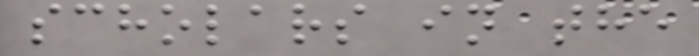scholars in the
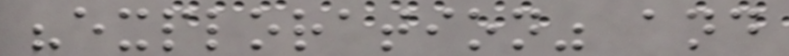"exploration" and
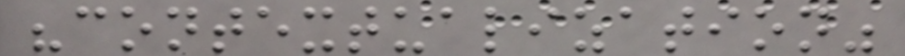"contextualization"
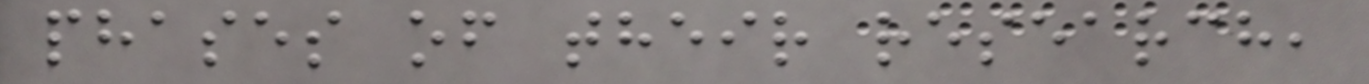phases of their research,
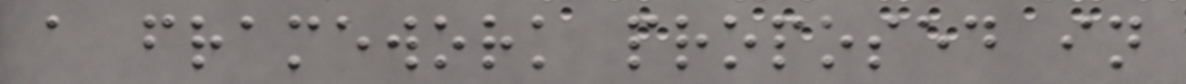a framework proposed in
